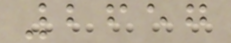2657
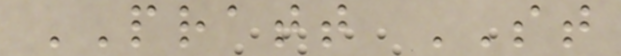PRATT ST
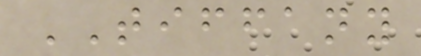TIFFANY
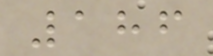186
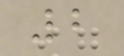2
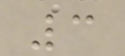3
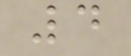4
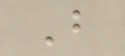B
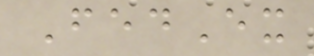FedEx
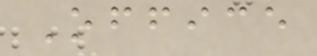Office
